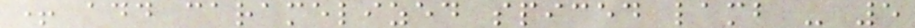+ add caramelized spiced lamb - 5
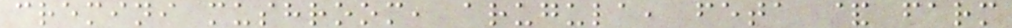cremini mushroom, arugula, feta & farm
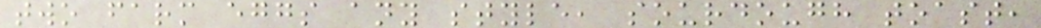two farm eggs any style, sourdough toast,
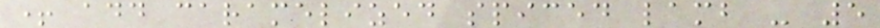+ add caramelized spiced lamb - 5
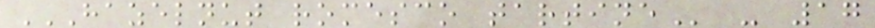HAZELNUT ROMESCO TARTINE - 17
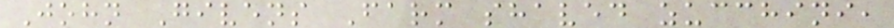John Givens Farm shaved zucchini,
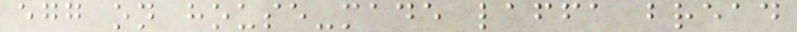egg on house-made laffa bread
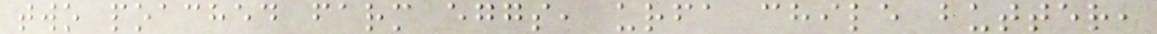two poached farm eggs, urfa chile butter,
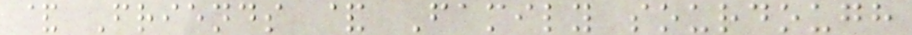& Friends & Family sourdough
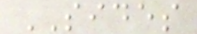SIDES
